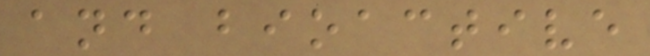and bioactive
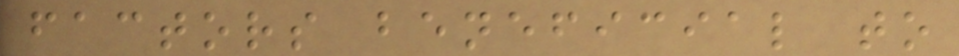factors beneficial to
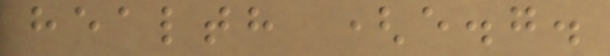health (e.g.
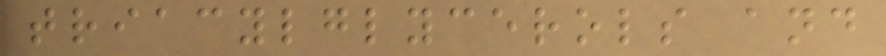triacylglycerols and
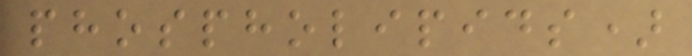phospholipids)
